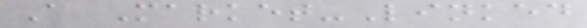A Market-Linked
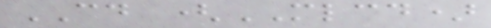CD (MLCD)
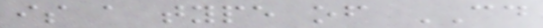is a type of CD
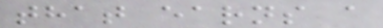that earns a
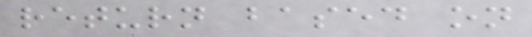return based on
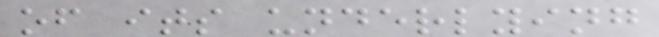of its underlying
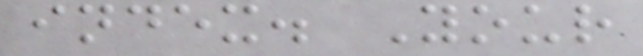index. Your
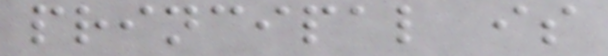principal is
